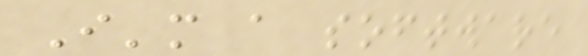I'm a software
